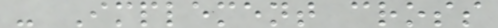- Implement cross
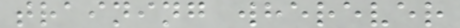training wherever
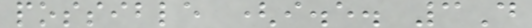possible (i.e. 3D
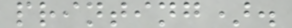printing).
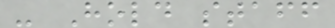- Hold staff
